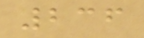236
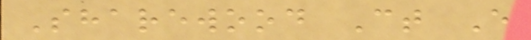Sharewood Ct E
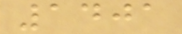1401
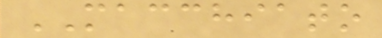MACCHIATO
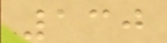130
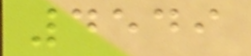4549
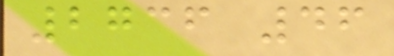2736 46
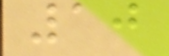10
